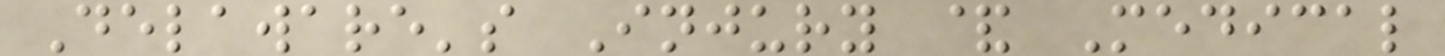Delaware's Injury & Medical
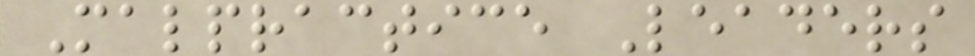Malpractice Leaders
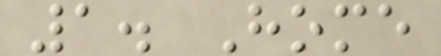1. Home
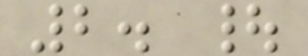2. |
